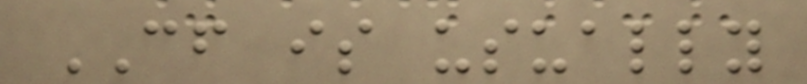CF is usually
